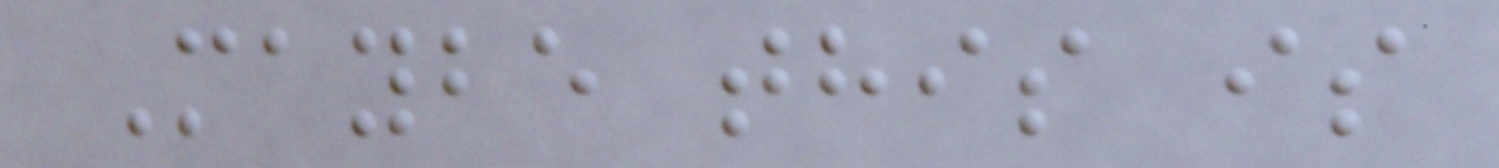Maybe this is
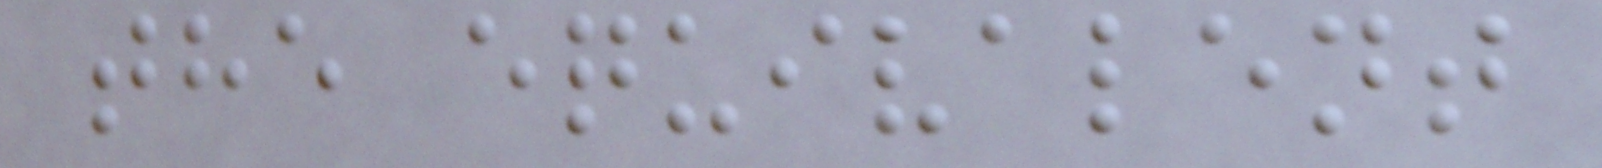the equivalent
